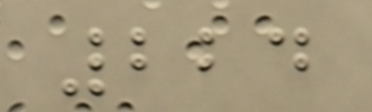224
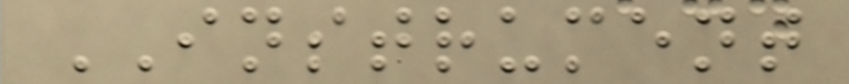INSTRUMENT
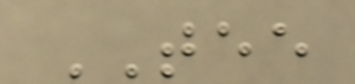TEE
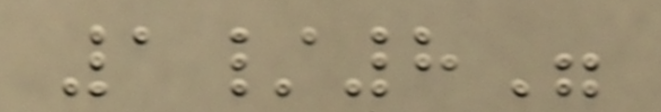1/8"
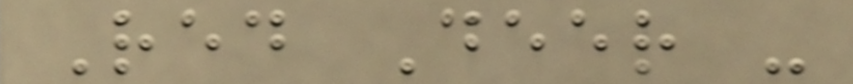Red Deer -
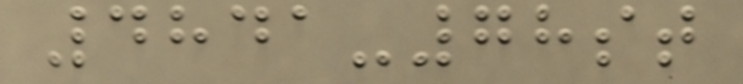4841-78st
